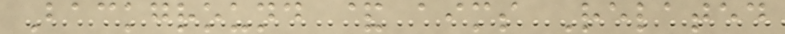Background & aims Related
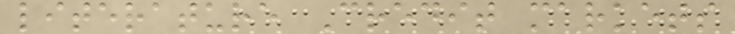literature Credit markets
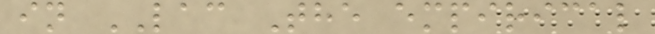in LAC The empirical
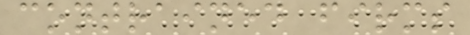contrained firms
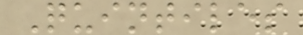Quintiles
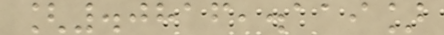[.0816,.119]
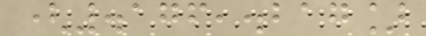(.176,.217]
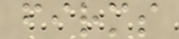firms
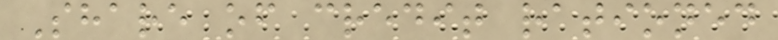Share of credit rationed
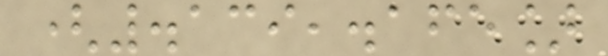(.139,.165]
